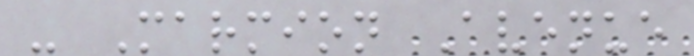- Marmion Avenue
